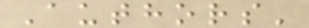Authors'
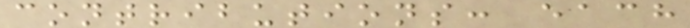contributions: each
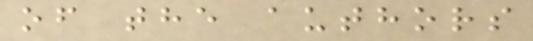of the authors
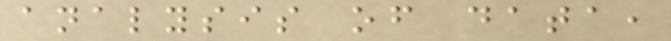analysis of data,
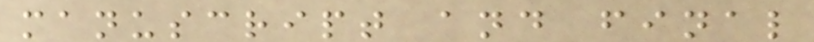manuscript and final
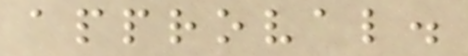approval.
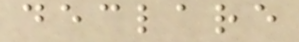declare
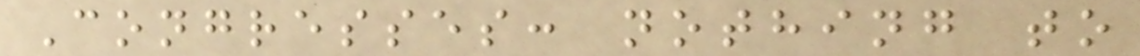Congresses: nothing to
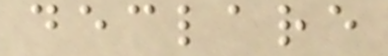declare
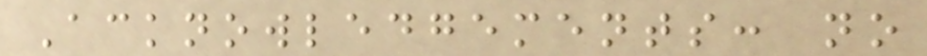Acknowledgements: no
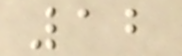12
